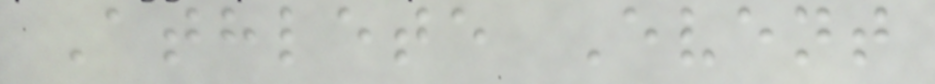Athlete Event
